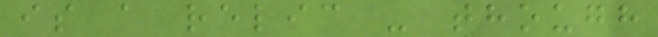is a relic - though
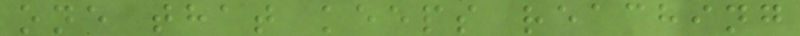one that keeps reaching
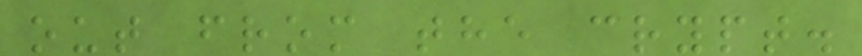out from the crypt.
